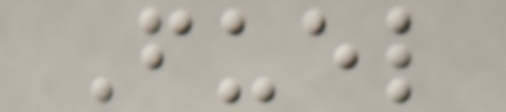Fuel
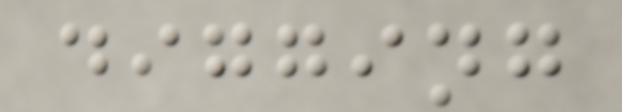digging
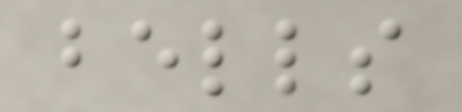bells
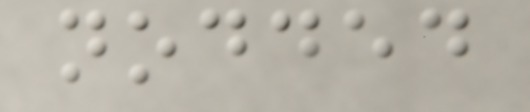nodded
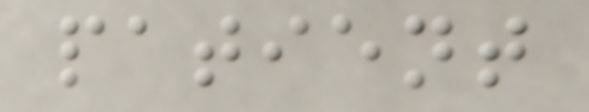patient
